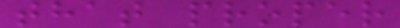that proper
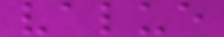value
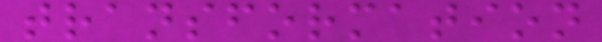transformation
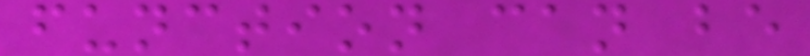function can be
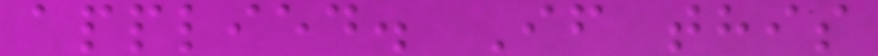applied. If this
